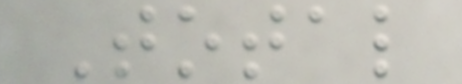Total
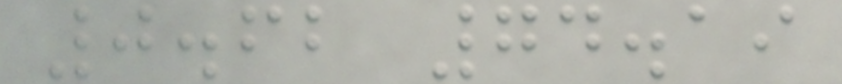0.62 74.19
